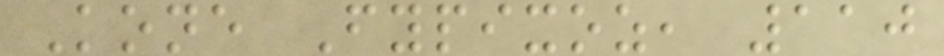Kone Fypixoz, 110
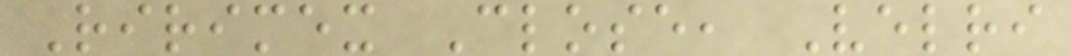Ririmex Close, Velri
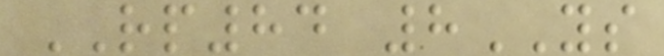RP84 8YS
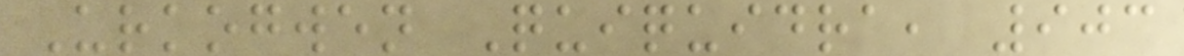Urkogwen Quiquidra, 903
